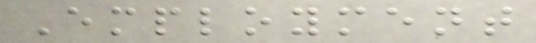Employment
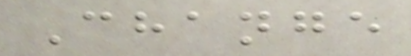Change
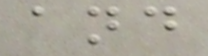and
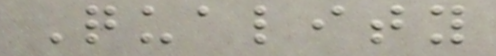Quality
